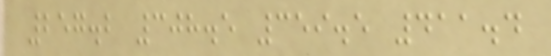257.2 308.5 359.5 411.4
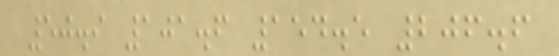50.9 101.6 154.5 206.6
